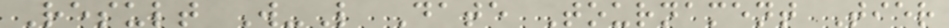Result W-L Date Tournament Tier
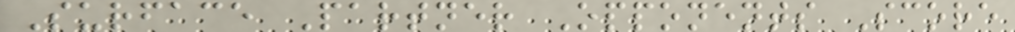Surface Partner Opponents Score
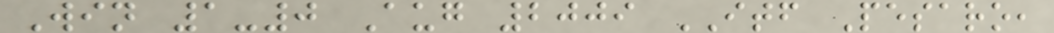Win 1-0 Aug 2009 ITF Pesaro,
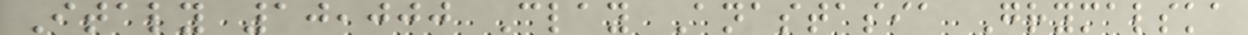Italy 10,000 Clay Anastasia Grymalska
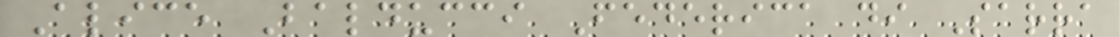Alice Balducci Federica di Sarra
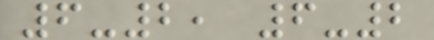6-2, 6-2
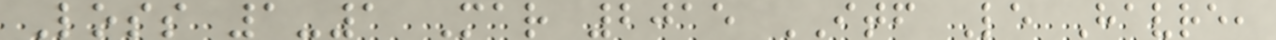Loss 1-1 Mar 2015 ITF Le Havre,
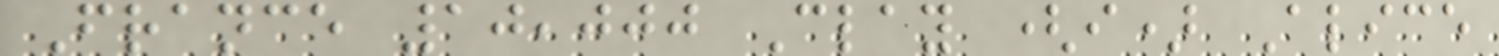France 10,000 Clay (i) Alice
